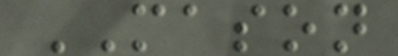MASON
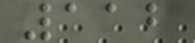112
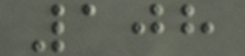108
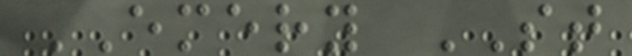EMERY ST
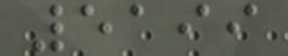5199
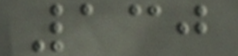130
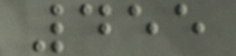455
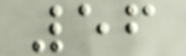56
